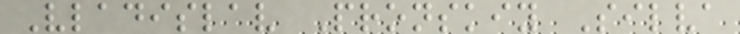Vladislav Pronskiy Silva
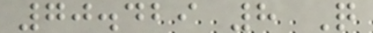70.429 8 Q
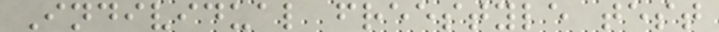Individual freestyle test
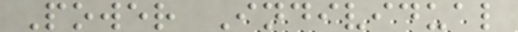Power Individual
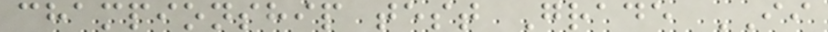championship test Grade II
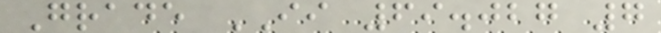Grade II 69.027 7
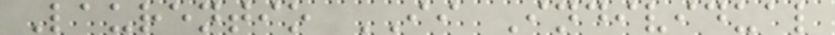Laurentio II Individual
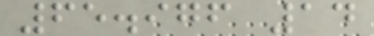65.976 14
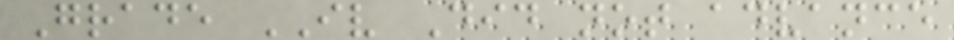Grade IV Did not advance
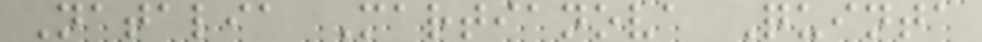Natalia Martianova Quinta
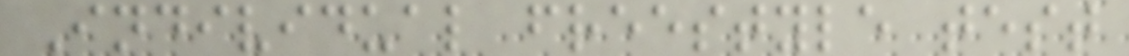Individual freestyle test
